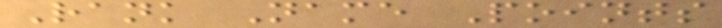Rank Name Points
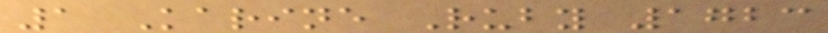1 Karine Ruby 1723
